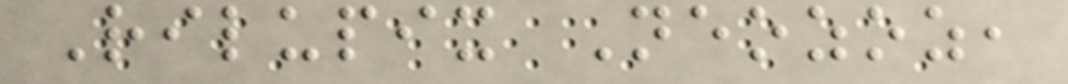Rilupix Neozoz,
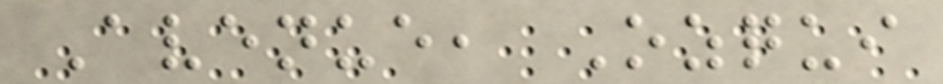Avenue, Ozqui
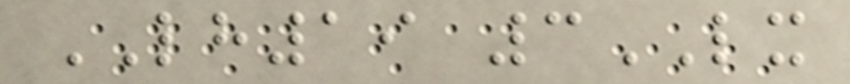LH19 3LX
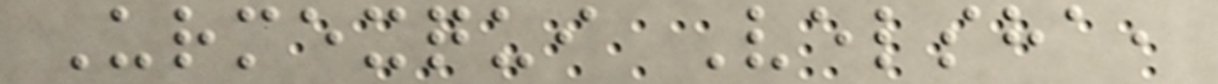Urmexqui Velsha,
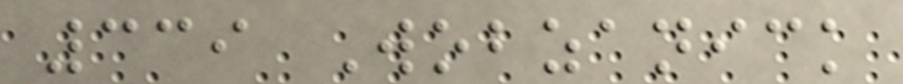339 Wobzanick
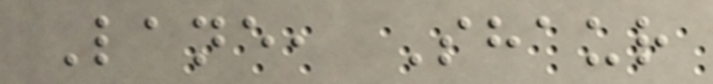Lane, Shaur
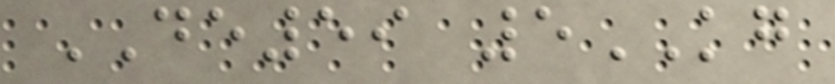DE59 5KG
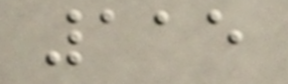115
